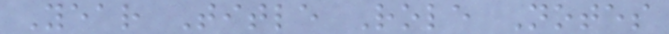Year Title Role Notes
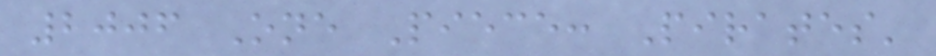2006 One Piece: Pirates'
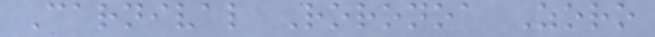Carnival Roronoa Zoro
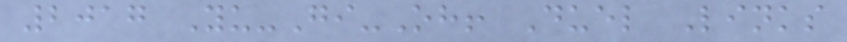2017 Yu-Gi-Oh! Duel Links
